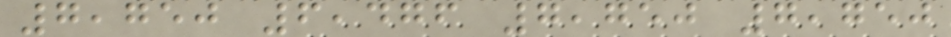7,750 6,476 7,750 7,750
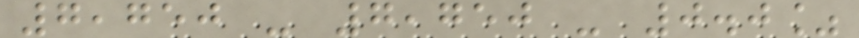7,750 - 7,750 - 0.0%
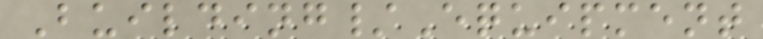Building/Equipment
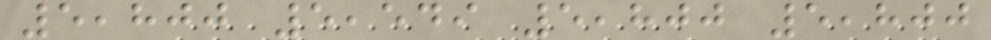5,800 5,549 5,800 5,800
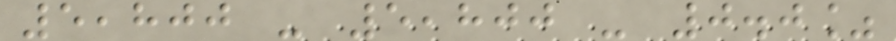5,800 - 5,800 - 0.0%
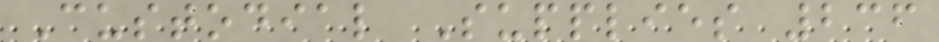Custodial Supplies 236
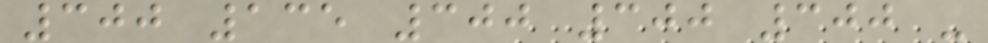300 135 300 300 300 -
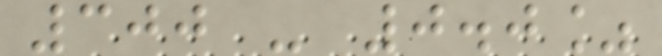300 - 0.0%
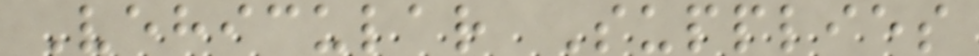Vehicular Supplies
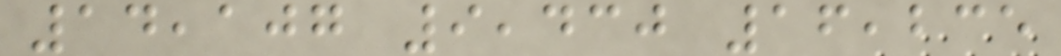14,107 9,430 16,235
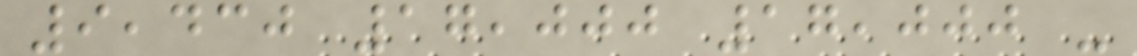9,430 17,000 17,000 -
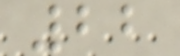22
